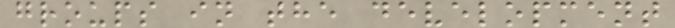groups in the development
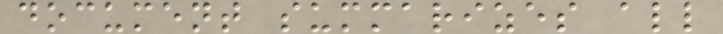document summarizes all
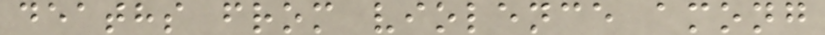deaths from violence among
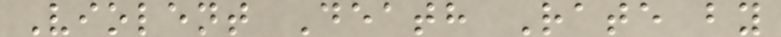Violent Death Rate by
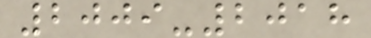2009-2018
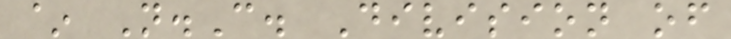~ N.C. Division of
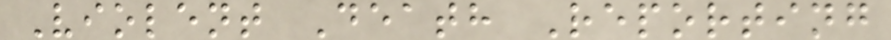Violent Death Reporting
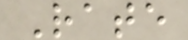Rate
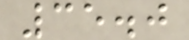35.0
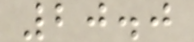20.0
